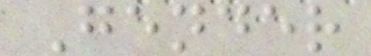Gender
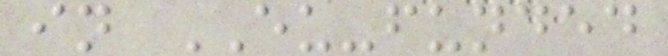in EU-funded
